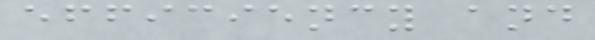efficiency and
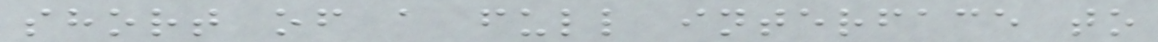short of a full interface to
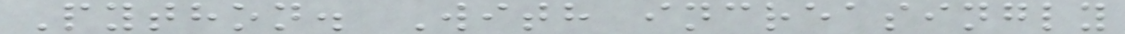Python. With increasingly
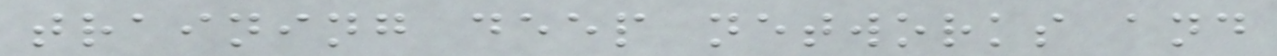training deep networks and
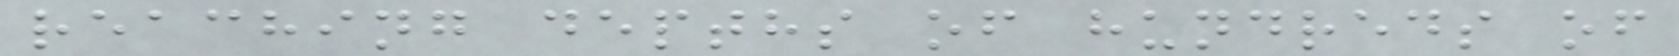reaching depths of hundreds of
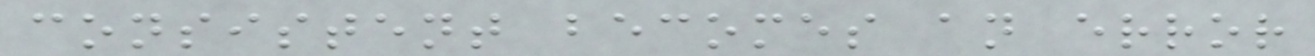consistent becomes an error
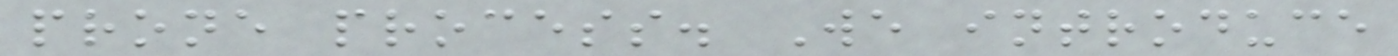prone process. We introduce
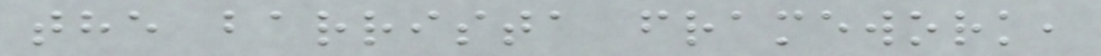the barrista framework,
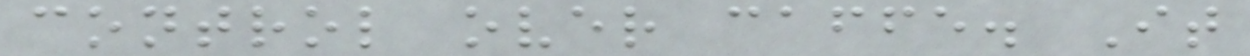control over caffe. It
